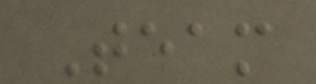Team
